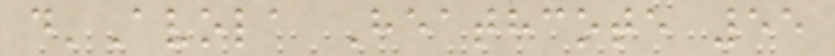d'Avola Heathcote 55
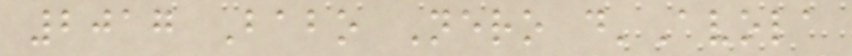2017 Babo Nero d'Avola
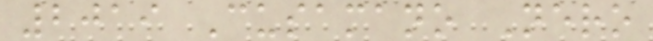2019 Cusamano Nero
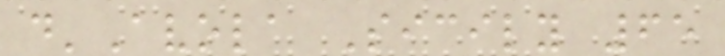d'Avola Sicily 65
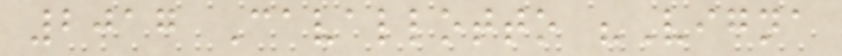2017 Cavallotto "Vigna
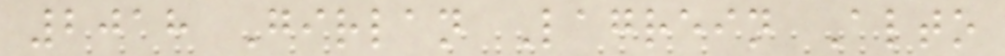2018 Girlan Lagrein Alto
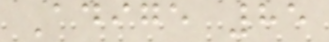Adige 85
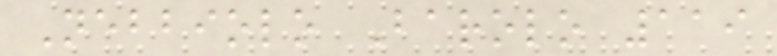Nebbiolo Barolo 119
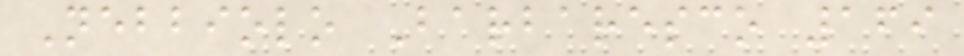Nebbiolo Barbaresco 169
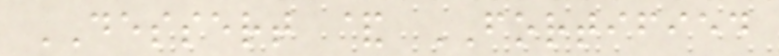DESSERT & FORTIFIED
